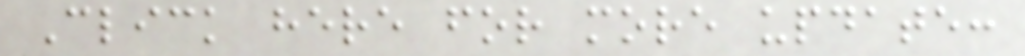Click here for more update:
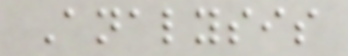Analysis
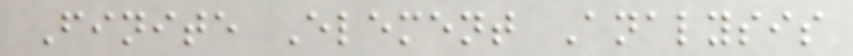Finite Element Analysis
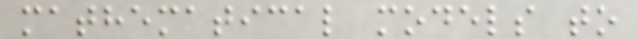mathematical models to
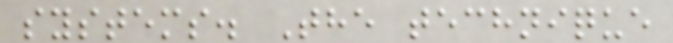systems. The technique
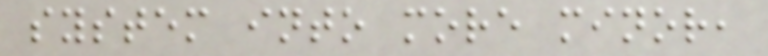system into more minor,
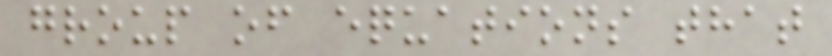group of equations that
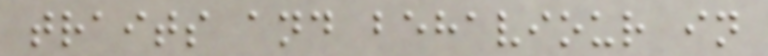traits and behaviour in
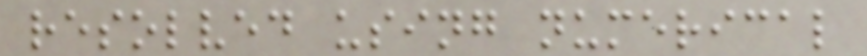resolved using numerical
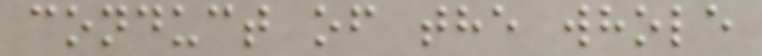conduct of the whole
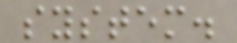system.
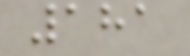181
